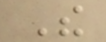The
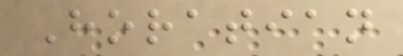Horatian
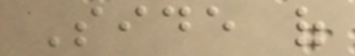Side of
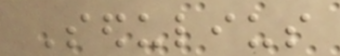Sedulius
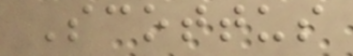Scottus
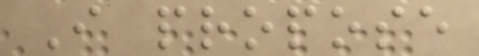I propose
